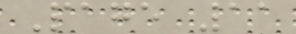Page 11
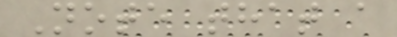Note that a
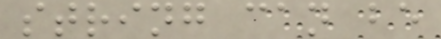string can be
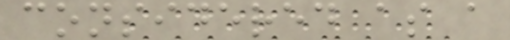considered as a
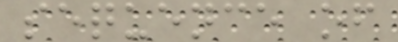sequence of
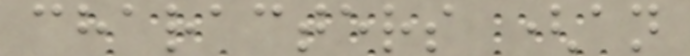characters (an
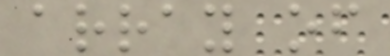array of
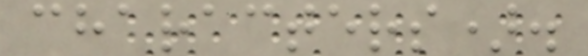characters).
